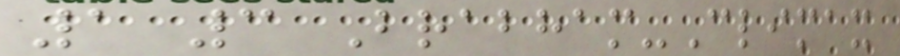1 3 Brabham-Climax
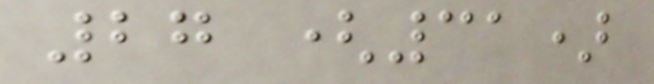27 (31)
